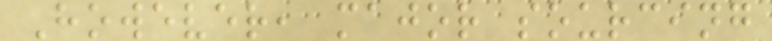However, major sourcing
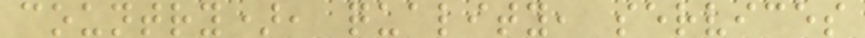country), quality, services
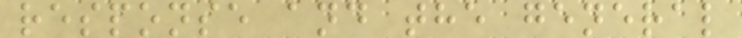response and the general
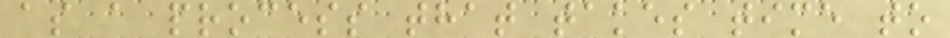as a process that takes time to
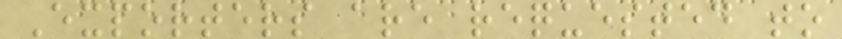Exporters are requested to
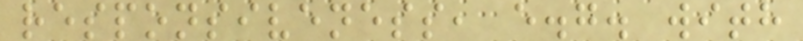responsiveness, e.g. with
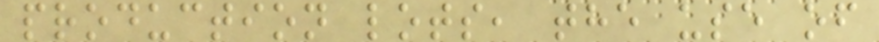production lots, the use of
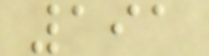191
